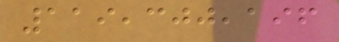119,300,196
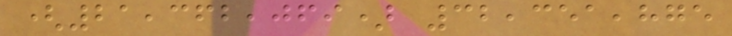(21,362,069) 32,351,875
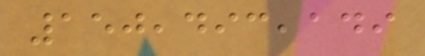150,493,149
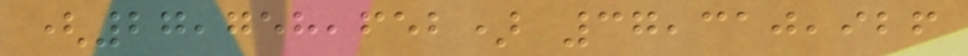(27,758,652) 37,310,926
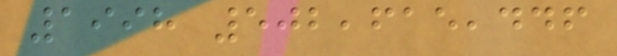1998 502,615,446
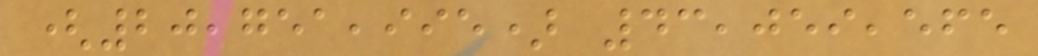(20,751,995) 43,059,565
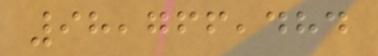98,766,484
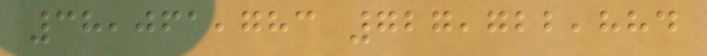38,061,783 727,722,884
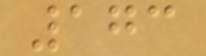173
